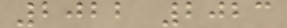2022 2023
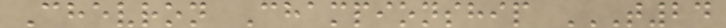Chevron Championship T24
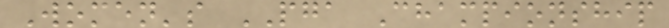Women's PGA Championship
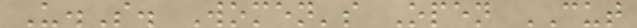U.S. Women's Open CUT
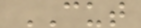CUT
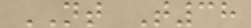NT T38
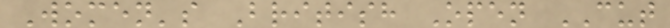Women's British Open CUT
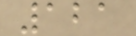121
